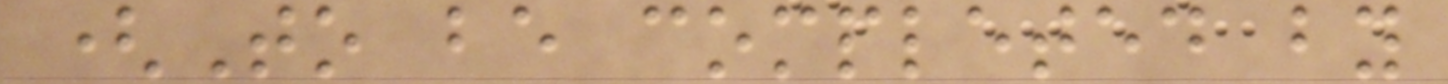(To be completed by
